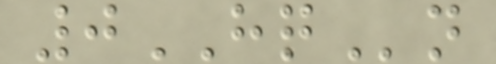0HQn
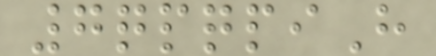7qpqpiH
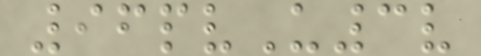96pvU3v
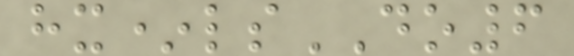hx*lsDO6
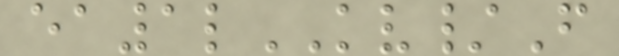ea1lKV/F
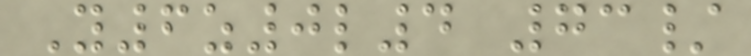Y6z0l4 73/
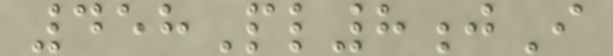458Pl8jI
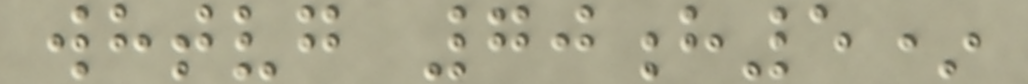whtvg 70h5*
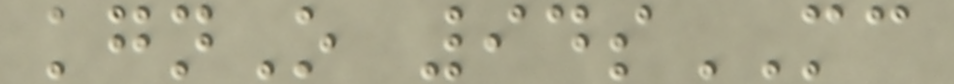kgnO 94sMC
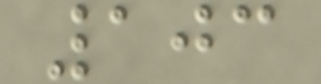103
